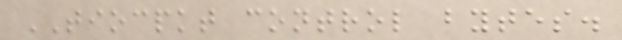TIOCPKT control bytes.
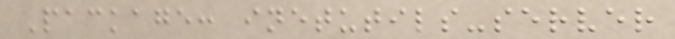Package: inetutils-server
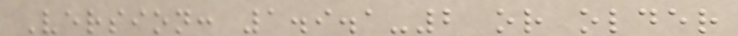Version: 1.9.1-2 or older
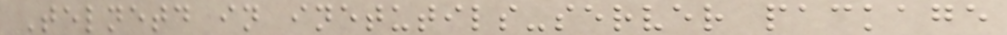Telnetd in inetutils-server package
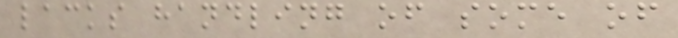lacks handling of some of
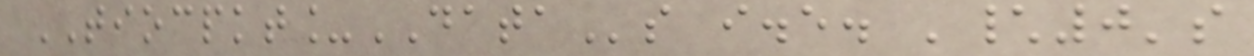TIOCPKT_DATAs i.e. '\0's
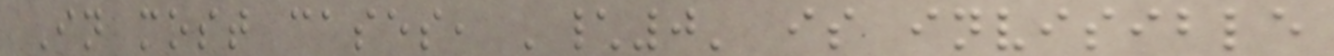In most cases, '\0' is invisible
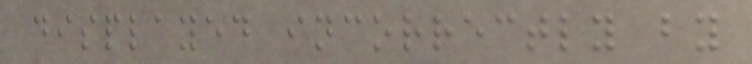displayed incorrectly by
